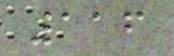116
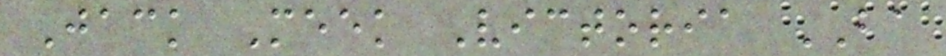Jack Meek Victoria BA
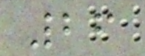26
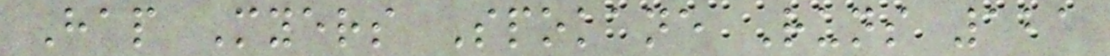Hap Myers Spokane Runs 121
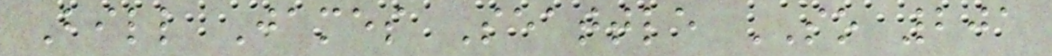Bill James Seattle SO 201
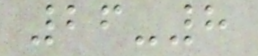26-8
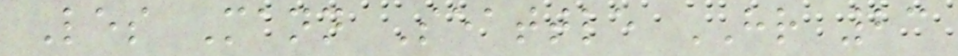Les Mann Seattle HR 23
